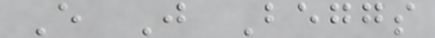E J Beggs
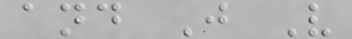and J V
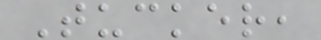Tucker,
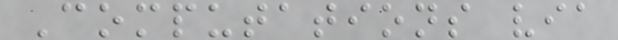Computations via
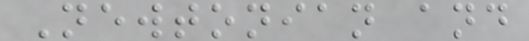Newtonian and
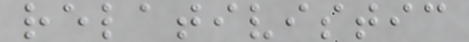relativistic
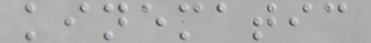kinematic
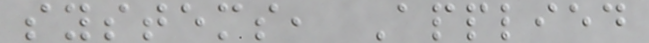systems, Applied
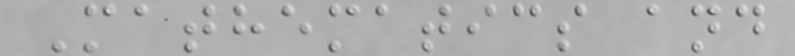Mathematics and
